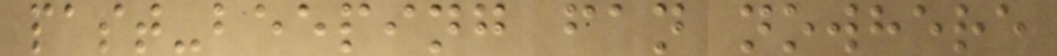past-beeping fan nowhere
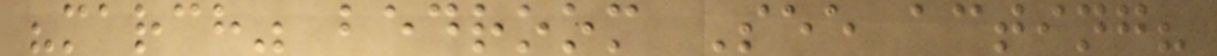"march" bedroom See acting?
